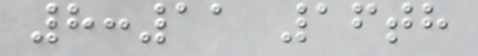8:11 16th
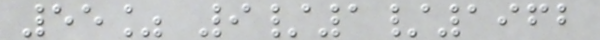55% 9/1/1962
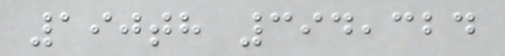190th 394,324
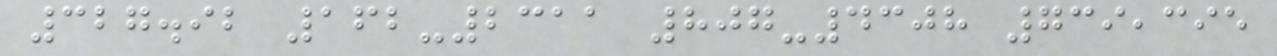327.92 162-2311 807-4308 739,395
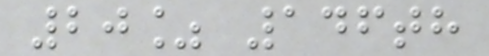20% 146th
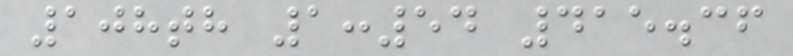108th 1:54 415.36
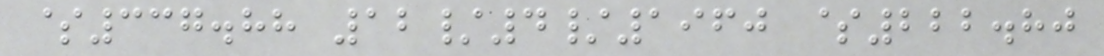$337.88 12/4/1960 $222.80
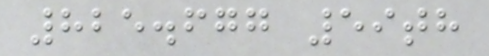825.677 59th
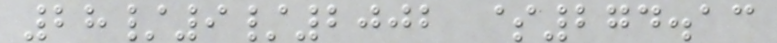28/9/2002 $274.13
